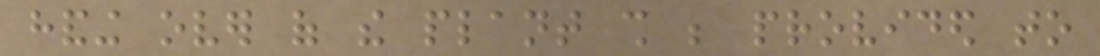handing over of the plant shall be provided to
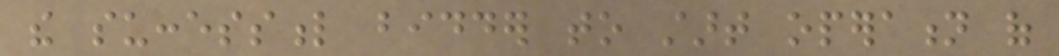the successful bidder to start operation of
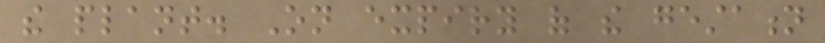the plant. On expiry of the gestation
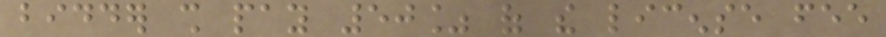bidder shall pay 50% of the license fee
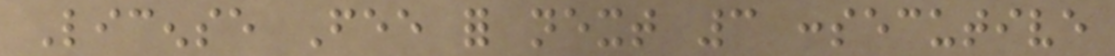License Fee for next 3 consecutive
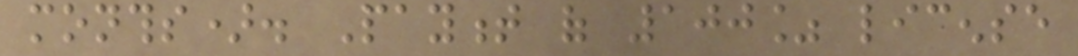months). Payment of 100% license
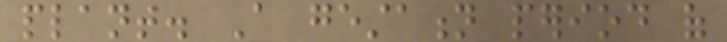plant. A gestation period of
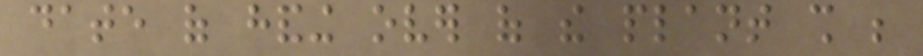date of handing over of the plant shall be
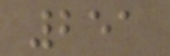251
